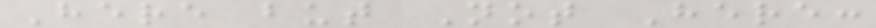Here but Not Here:
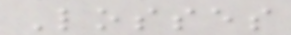Losses
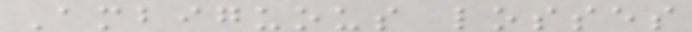Ambiguous losses
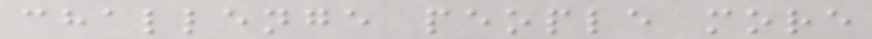challenge people more
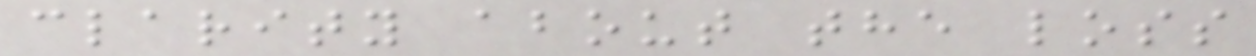clarity about the loss
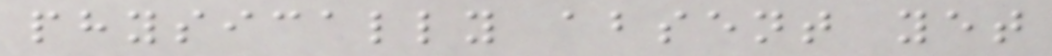physically absent yet
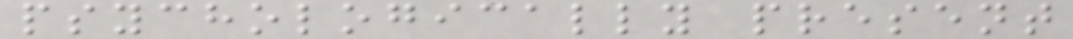psychologically present
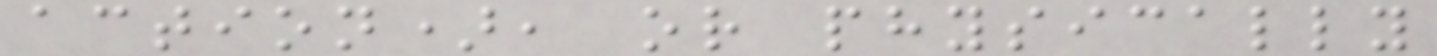action), or physically
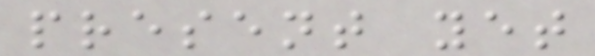present yet
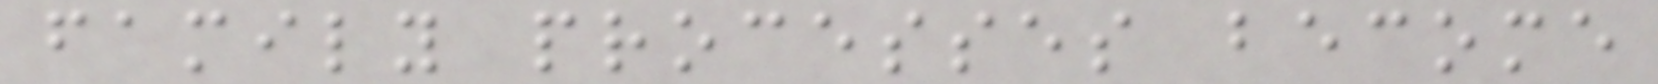family processes become
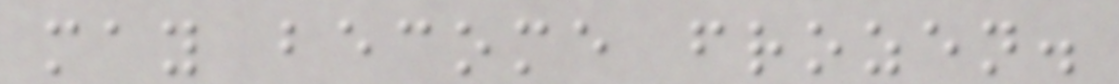may become frozen.
